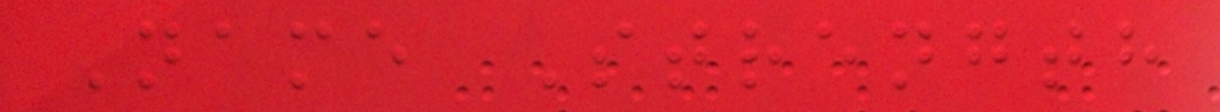Name Strength
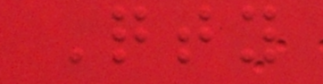Qty
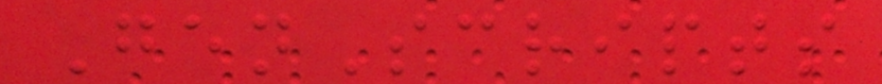GenScripts
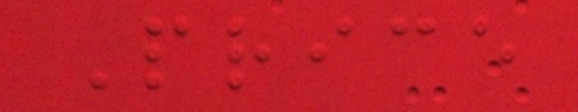Price
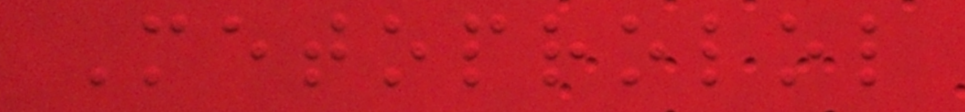Metoprolol
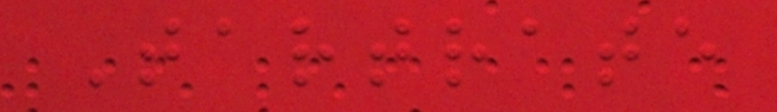Tartrate
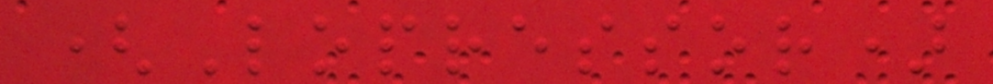(Lopressor)
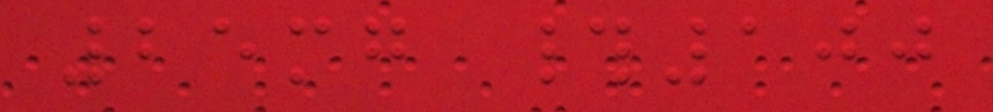25mg #100
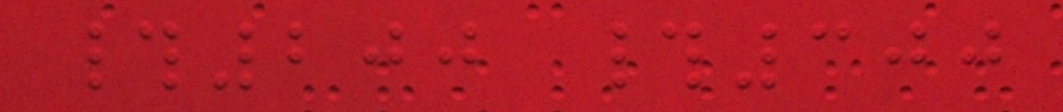#200 #300
